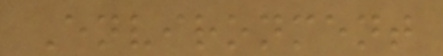Environment
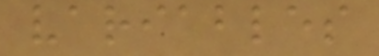variables
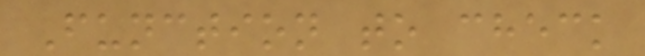Function to check
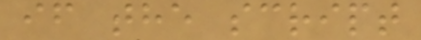if the script
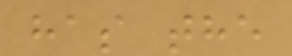has the
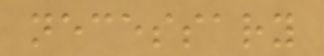necessary
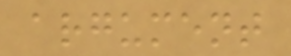argument
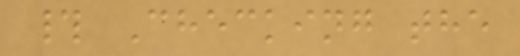# Checking the
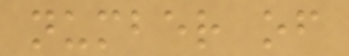number of
